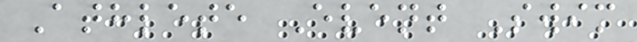Athlete Event Swim
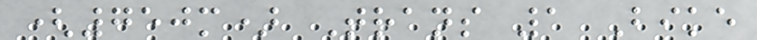(750m) Trans 1 Bike
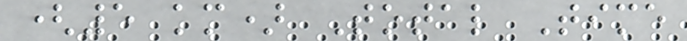(5 km) Total Time
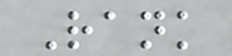Rank
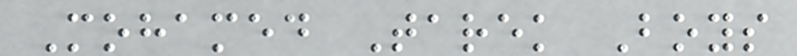Mohamed Tarek Boys
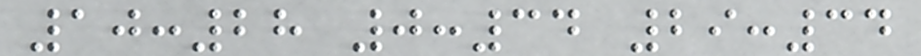10:28 0:34 29:34
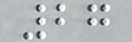27
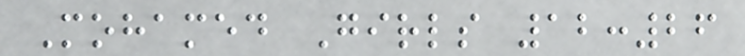Mohamed Girls 12:26
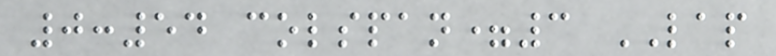0:54 colspan=3 LAP
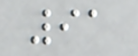91
